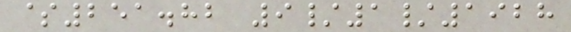$251.82 9/1/1928
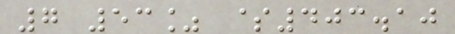7 53% $403.10
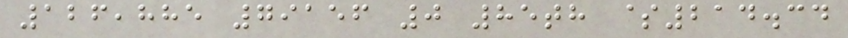126,885 79156 0 85th $214.34
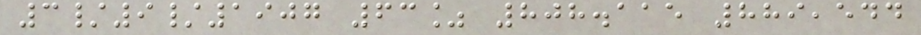3/9/1907 63% 808.115 889,544
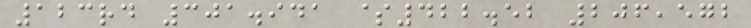123rd 301.941 $422.52 206,572
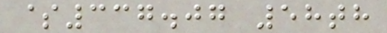$337.07 58th
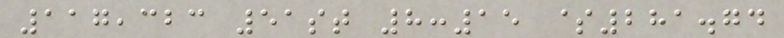117,323 51st 8:15 $281.74
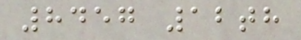8457 12th
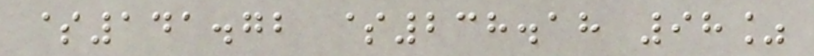$141.72 $238.18 98%
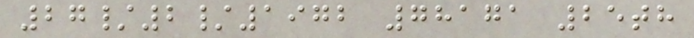27/2/1972 78171 25th
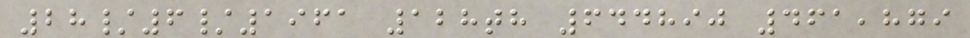28/6/1961 128th 644890 461,879
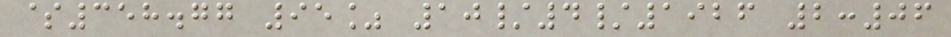$358.77 95% 10/4/1926 2:06
